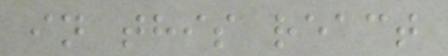in this react
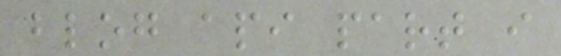blog api part i
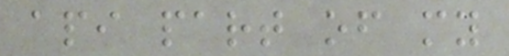api part of my
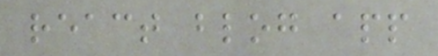react blog app
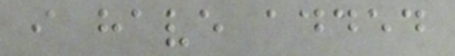i have added
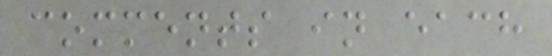comments in each
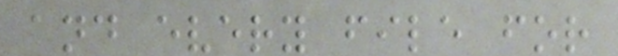and every file for
